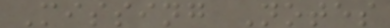Missing Notes
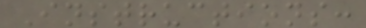Instructions:
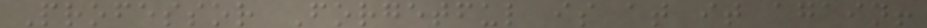Professor Forgetful is at it again!
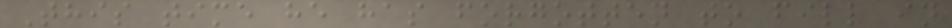This time he has forgotten to fill in
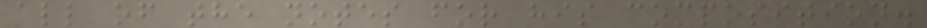all of the notes for his composition.
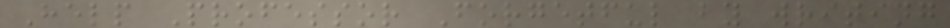Help Professor Forgetful by writing
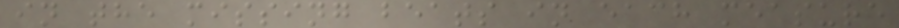in the missing beats in each measure
